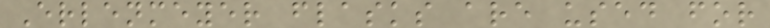Erlenmeyer flasks are used for
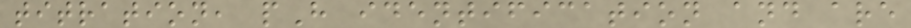titration, pH identification and are
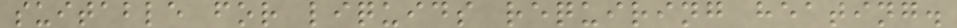suitable for liquids requiring heating.
